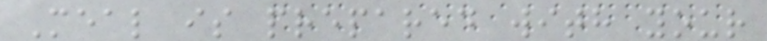Meal is prepared with your
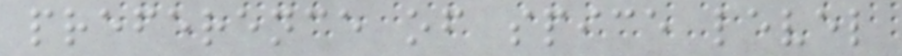preference of spice level
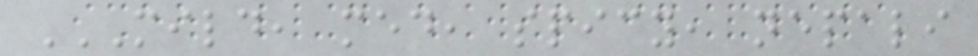MILD, MED, SPICY, NEPALI
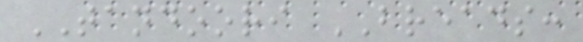TANDOORI BREADS:
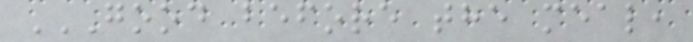GOOD BEFORE THE MEAL,
